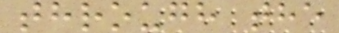through the
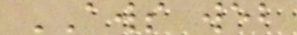AWS web
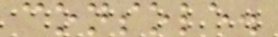console.
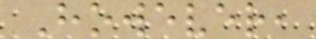However,
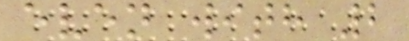even with 2
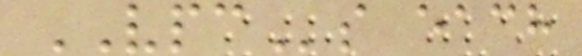VPCs each
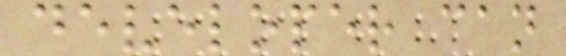developer can
